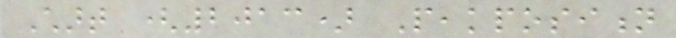Chart (2013) Peakposition
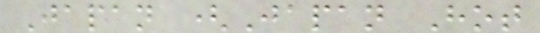Japan (Japan Hot
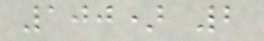100) 2
